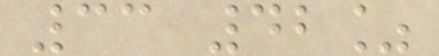33 42%
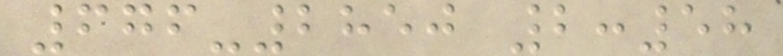676-2850 2:58
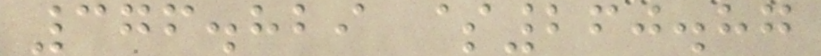376.829 $260.87
